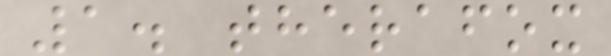1. therafox
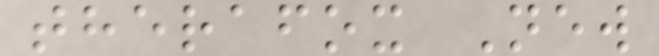therafox New
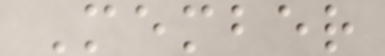Member
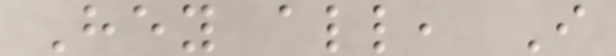Hey all, I
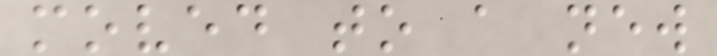moved to a new
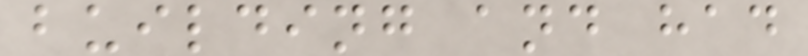building and had
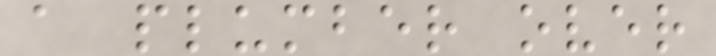a plumber over
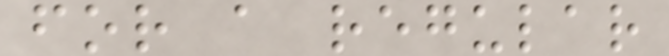for a regular
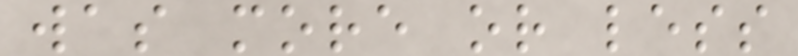was more or less
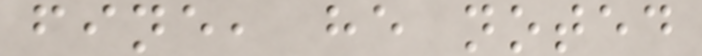fine, he noted
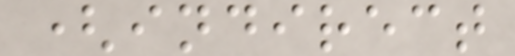(indirect
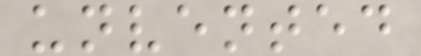unvented
